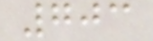703
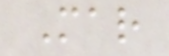Mar
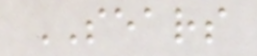SEARS
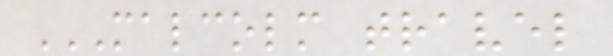MALCOLM TRAVEL
